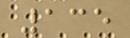135
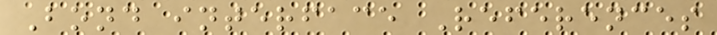Bond interface References
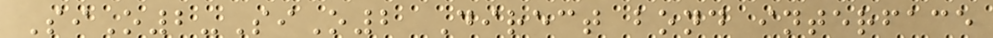SiO2-SiO2 Direct bond interface
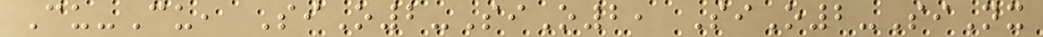Cu-Cu, SiO2-SiO2, SiO2-SiNx
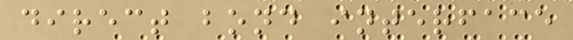direct bond interface
